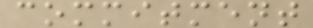commitment
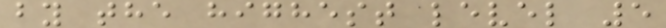by the highest level 5
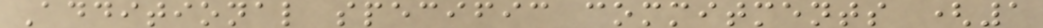Additional specific commitments (1
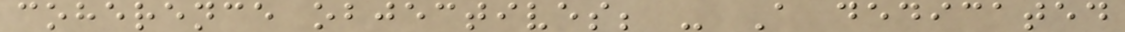coherence objectives; - A dedicated
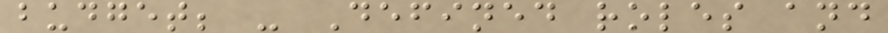budget; - Defined roles and
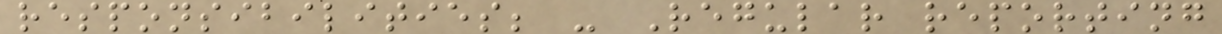responsibilities; - Regular reporting
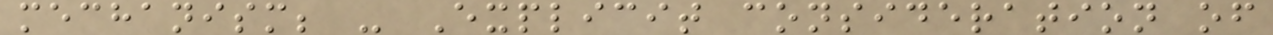mechanism; - Explicit consideration of
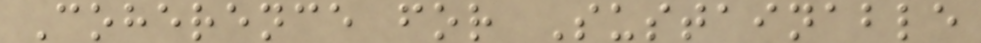Coherence for Sustainable
